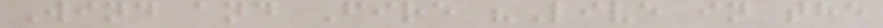Wind and Fire "Live in the
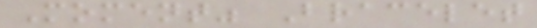Moment" Bracelet
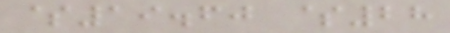$19.60 $28
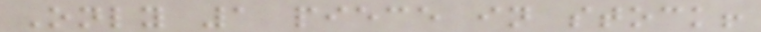Only 1 piece in stock!
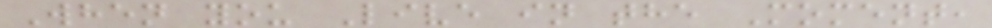When you Live in the Moment,
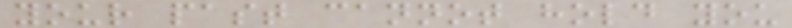your past cannot hold you
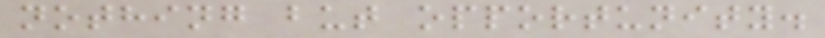nothing but opportunity.
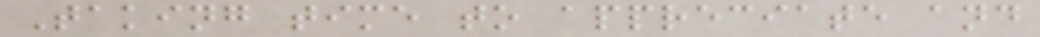Taking time to appreciate and
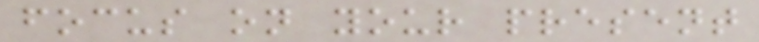focus on your present
